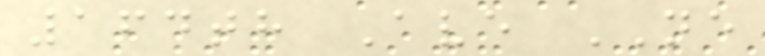164th Ave NE
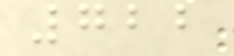722
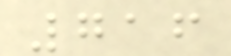716
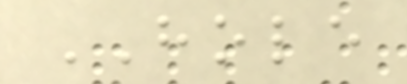HOLE
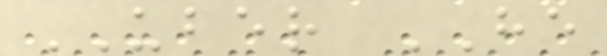UBER HE
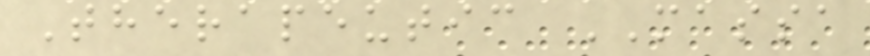Therapeutic MASSA
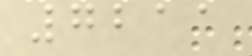7211
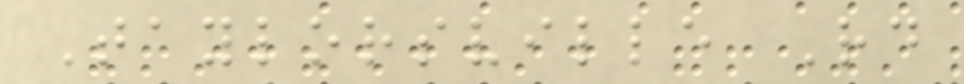Taylorsville Rd
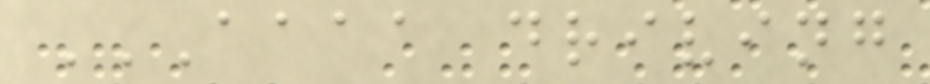AAAA DRIVING
